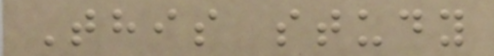This study
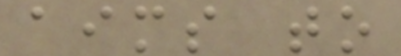aims to
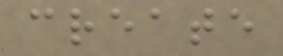create
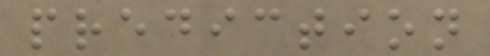prediction
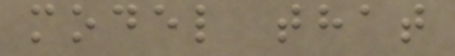model that
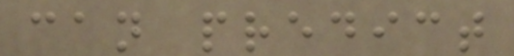can predict
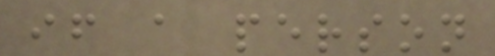if a person
